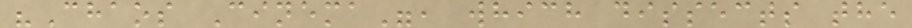"Chaos Cinema", which dissects the
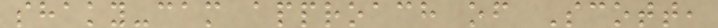shaky-cam approach of Scott,
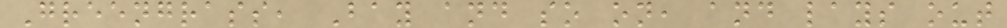Greengrass, Bay and so on, and lays out
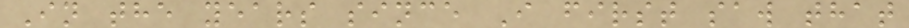In the years since I first saw that
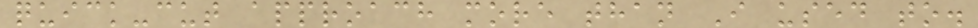quick-cut approach more than I used to.
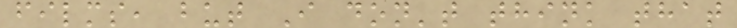films, but I don't think that
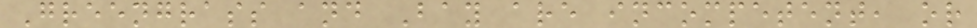Greengrass and Bay are incompetent, or
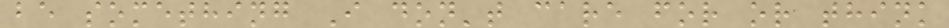be something I don't care for or think
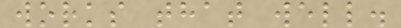works that well.
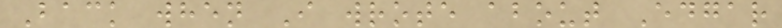Back when I wrote about Edgar
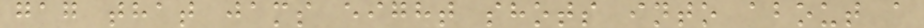gag that jams eight shots into about a
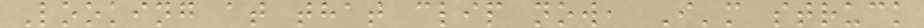Looking at that clip now, I'm struck
